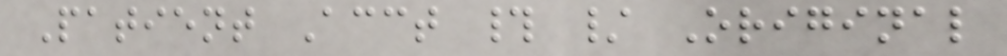Patient Acct # / Original
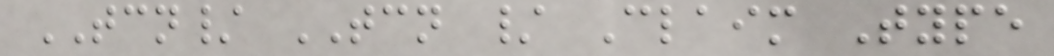TCN/ TCN / Claim Type
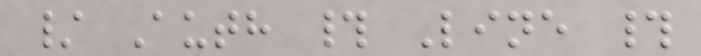/ Auth # Line #
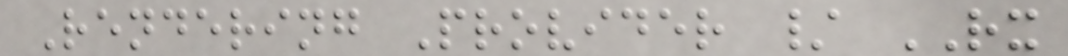Rendering Provider / RX
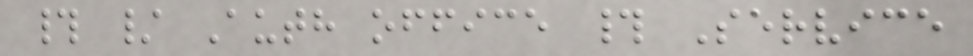# / Auth office # Service
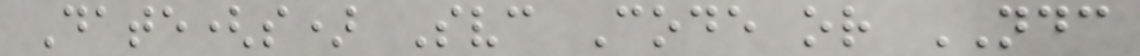Date(s) Svc Code or NDC
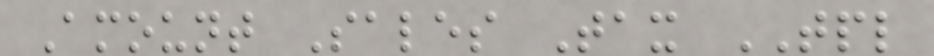Amount Sales Tax TPL
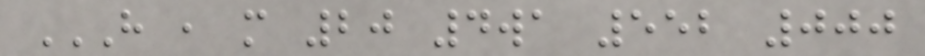H , M 20 4WA 552 000
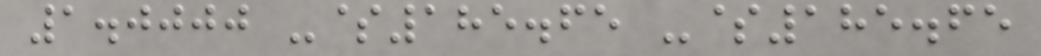1.0000 -$185.65 -$185.65
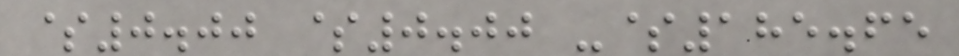$0.00 $0.00 -$185.65
